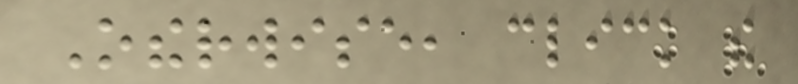Otherwise, click the
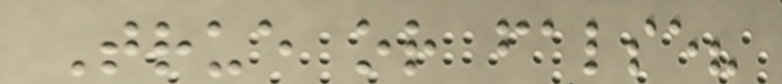True or false?
